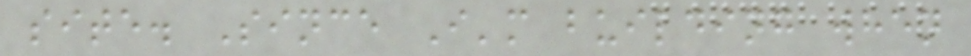site. Since I'm building when
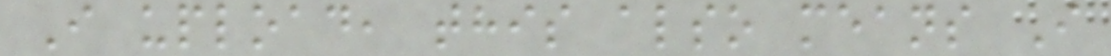I upload, this also means I
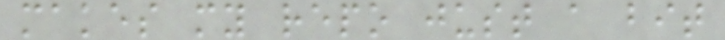makes my repo just a bit
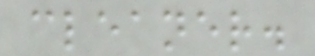cleaner.
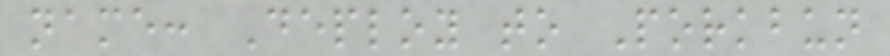name: Deploy to Porkbun
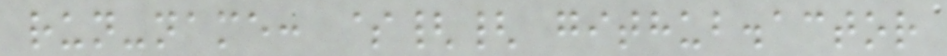run-name: ${{ github.actor
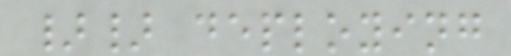}} deploying
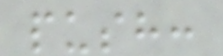push:
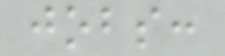jobs:
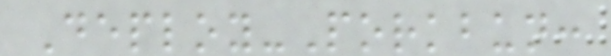Deploy-Porkbun:
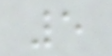5
